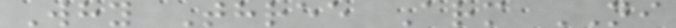Why Three Arm NI
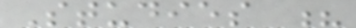Studies ?
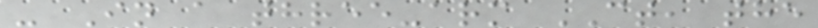- In a three-arm CT, the
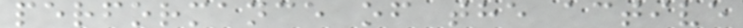performance of the active
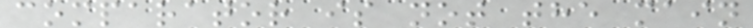comparator is not the main
